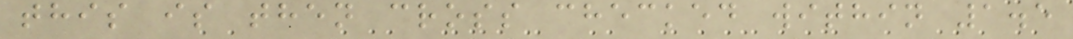this is then cross checked within 1.5
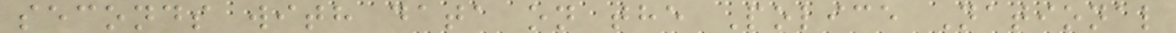seconds with data on the Police National
